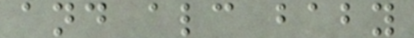and alc baby
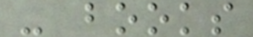- books
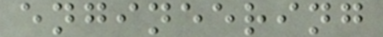engineering
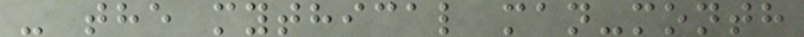- the mythical man-month
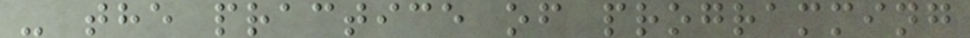- the practice of programming
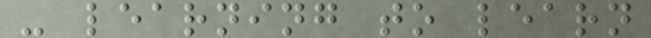- learning to learn
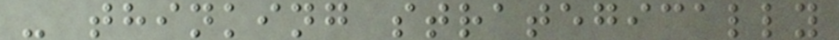- thinking strategically
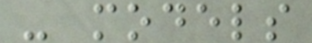- models
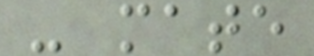- mate
